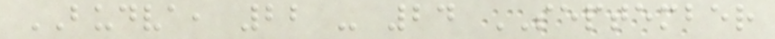BUDVA, 22 - 24 SEPTEMBER
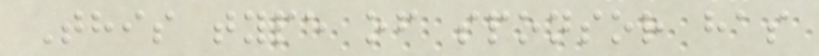This type of sponsor has
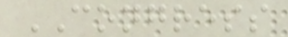CONGRESS
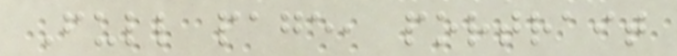Full page, portrait
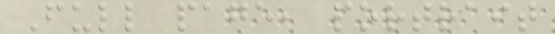Full page, portrait
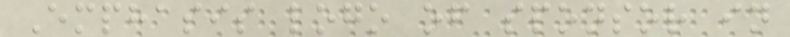Emphasis logo of sponsor in
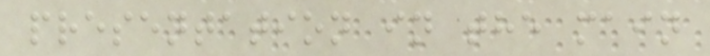presentation in the main
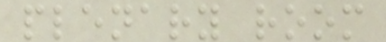plenary room
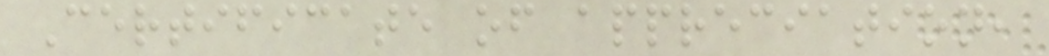Certificate of appreciation,
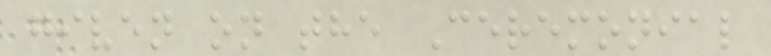given on the Ceremonial
